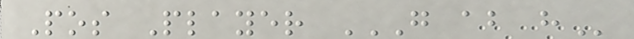Pos Player G AB H
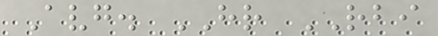Avg. HR RBI
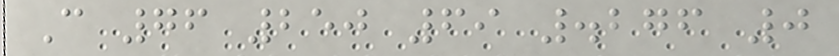C 76 250 69 .276 0
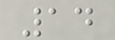14
